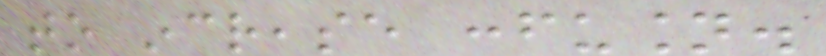to increase confusion.
